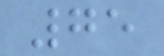75
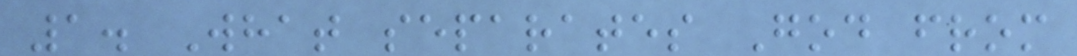1. What separates God from
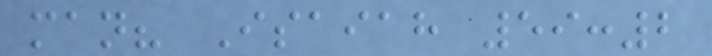man? Isaiah 59:2
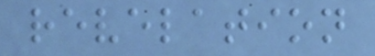revelation
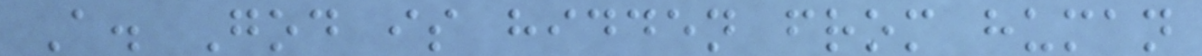A. God is hidden from human
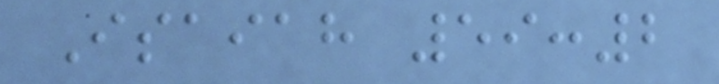Isaiah 59:2
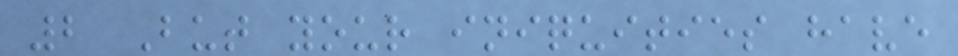2 But your iniquities have
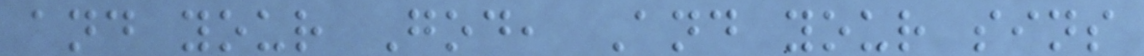and your God, And your sins
